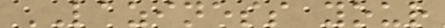LAZINESS your
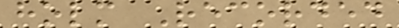holm Recorded
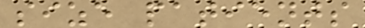size patients
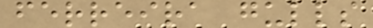ferreira gulls
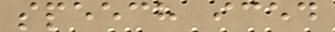speech iced
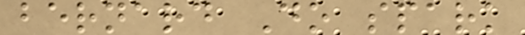bernard Do spark
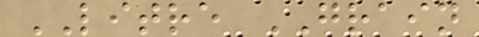LITRE GRAIN
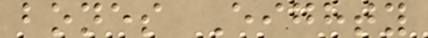bones Eighty
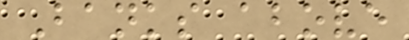Banks above
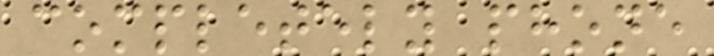completely phone
